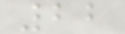22
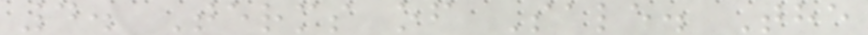4. Terms of Sale. The
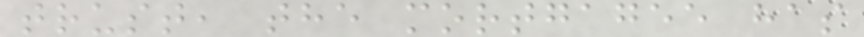trust, the mortgagee has
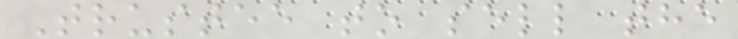Trustee to sell the
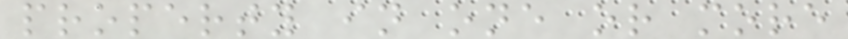property in one or more
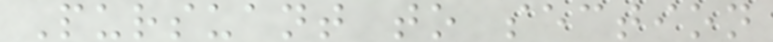Pursuant to section
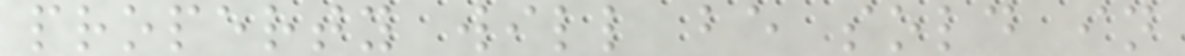property will be sold in
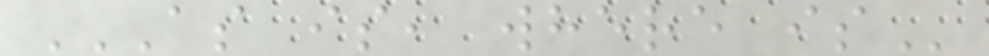AS IS, WHERE IS
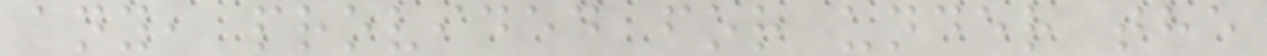any, provided for under the
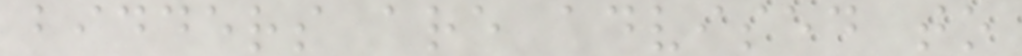bidders are advised to
